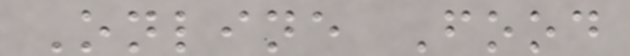Online Food
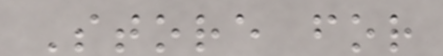Store for
